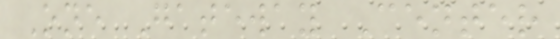One Gateway Center
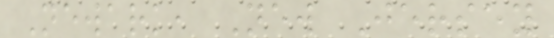Newark, New Jersey
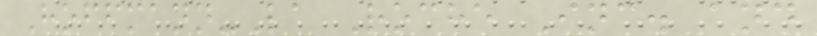Hoffmann-La Roche Inc. and
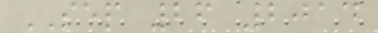SEP 26 2014
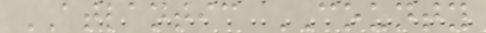ATLANTIC COUNTY
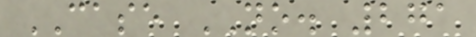CASE NO. 271
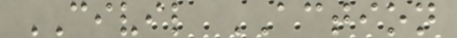CIVIL ACTION
